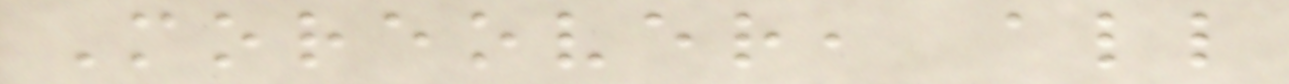Moreover, all
